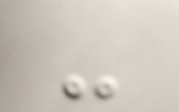-
